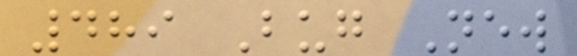489 Bug New
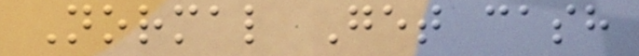Normal Get cash
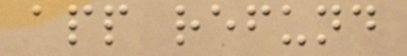app refund
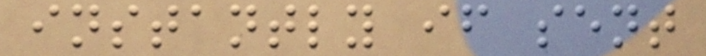instantly if sent
